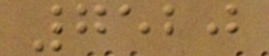7520
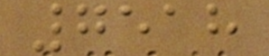7518
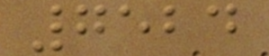7524
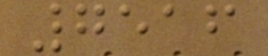7516
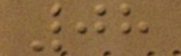08
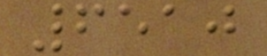6510
